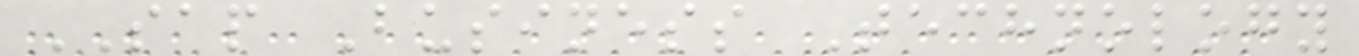SAP Business Technology
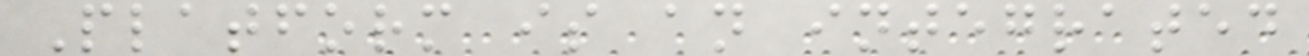Platform is an integrated
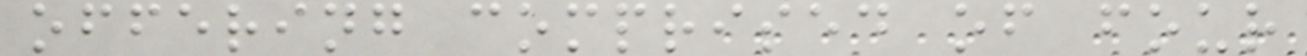offering comprised of four
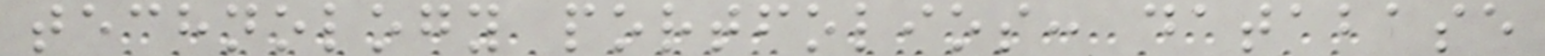technology portfolios: database
